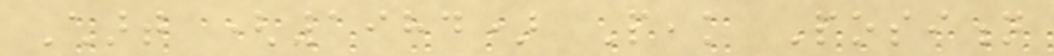Chart (1984) Peak Position
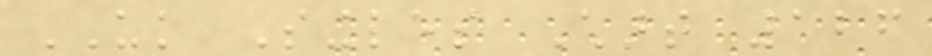UK Singles Chart 126
